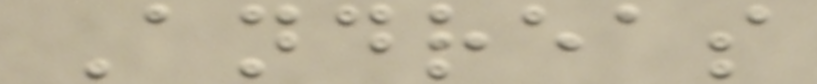Andreas
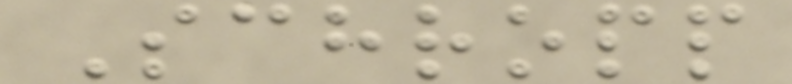Schropp
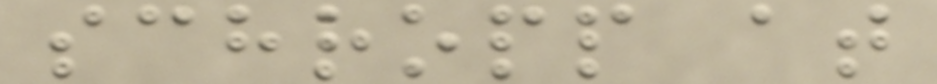schropp at
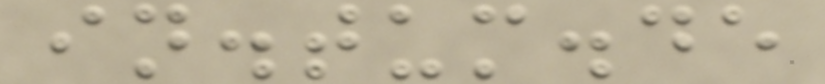in.tum.de
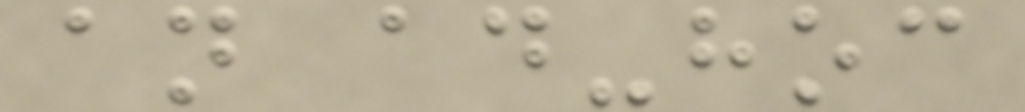an ad-hoc
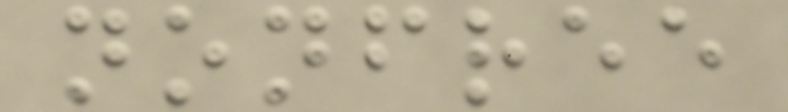nonfree
